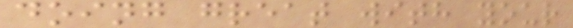doing great with your
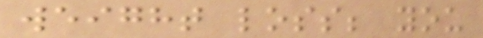weight loss; you
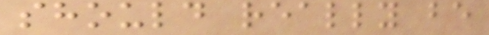should really be
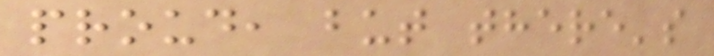proud, but there's
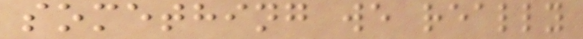something we really
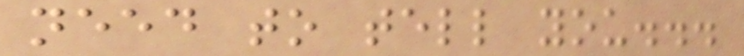need to tell you...
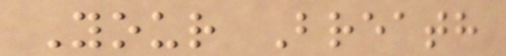Your Breath
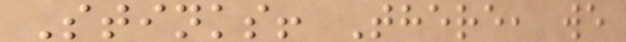Stinks! There, we
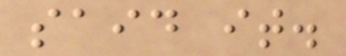said it.
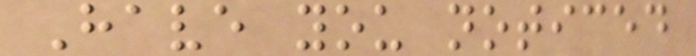Have you noticed
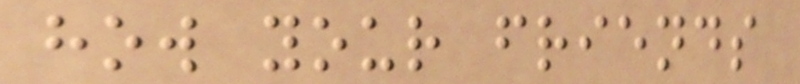how your friends
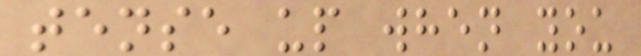tense up when you
